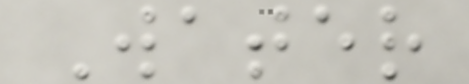Water
